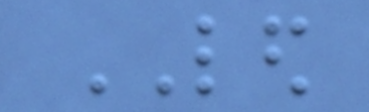LED
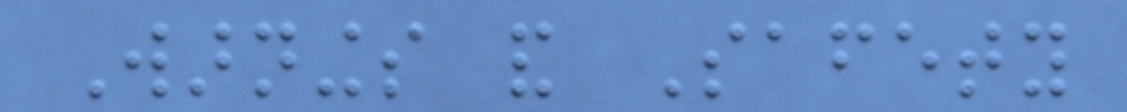Warnings and Safety
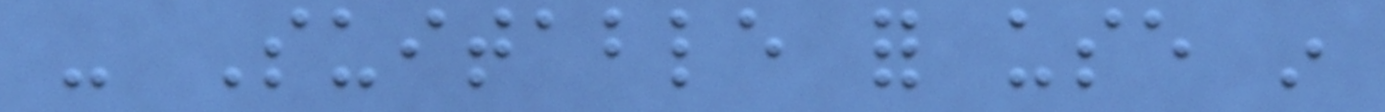- Suitable for use in
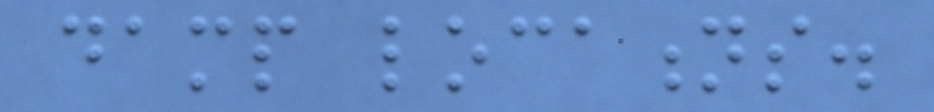damp locations.
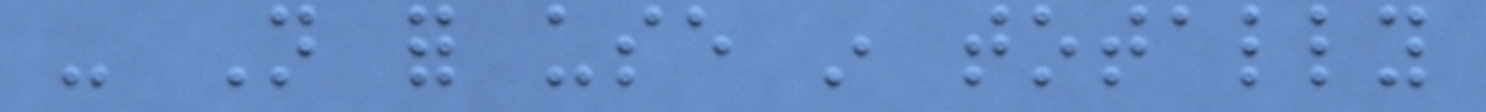- Not for use in totally
